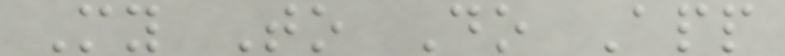My To Do App
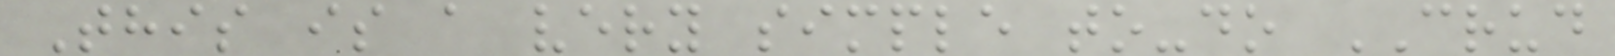This is a very simple to-do CRUD
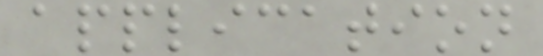application
